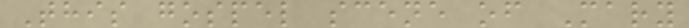This gospel scene of Mary
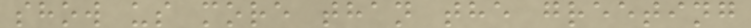show us more than the greeting
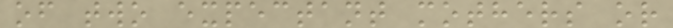of two expectant mothers or
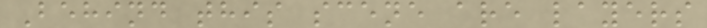Behind this scene are layers
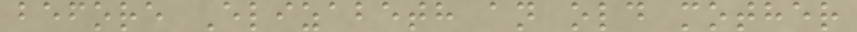before Elizabeth an old mother
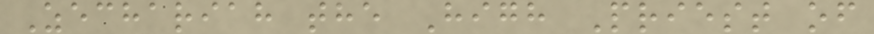Zechariah the High Priest of
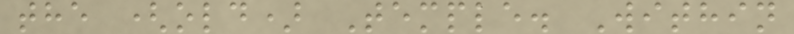the (old) Temple. Within
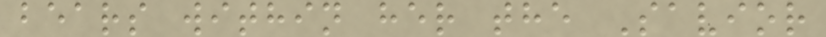bears within her the Savior
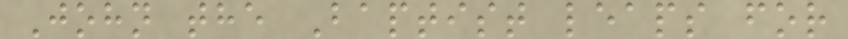John the Baptist leaps for
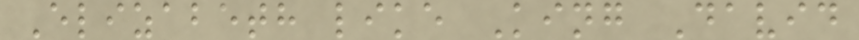Elizabeth like King David
